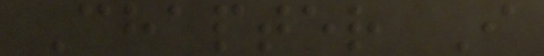Chapter I
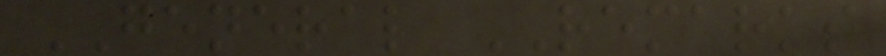GENERAL REMARKS
